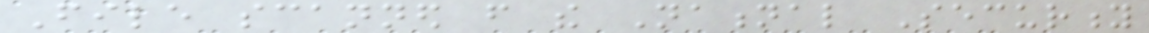File scanned from the National Security
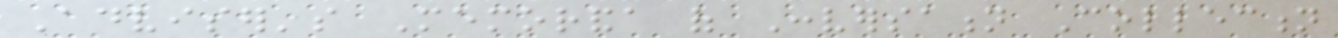Adviser's Memoranda of Conversation Collection
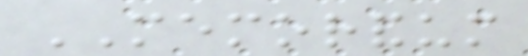MEMORANDUM
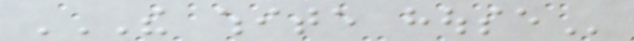THE WHITE HOUSE
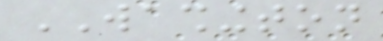WASHINGTON
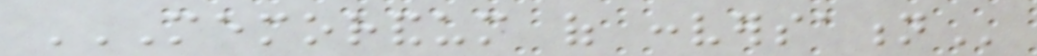MEMORANDUM OF CONVERSATION
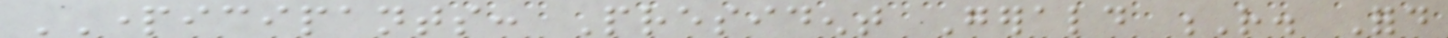PARTICIPANTS: President Gerald R. Ford
